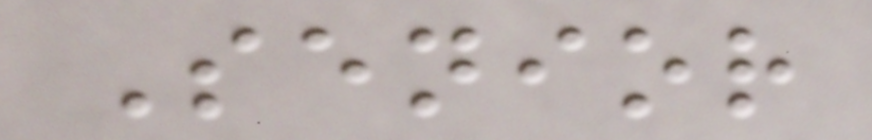Senior
